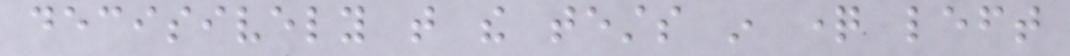decisively that the tests in question left
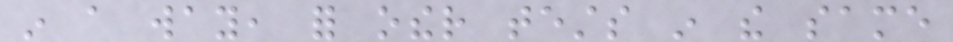in a way, for other tests in the same
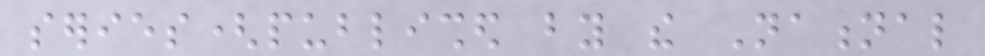series(published by the National
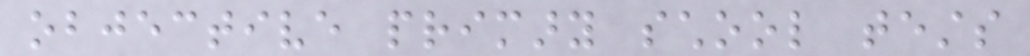objective primary school tests
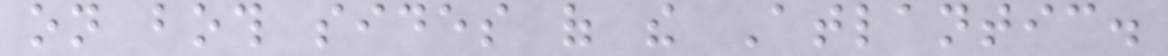on both sides of the Atlantic.
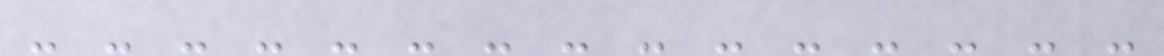- - - - - - - - - - - - - - -
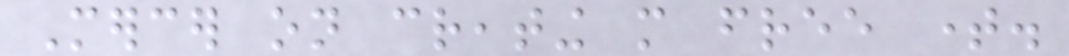Mercer on creating more free time.
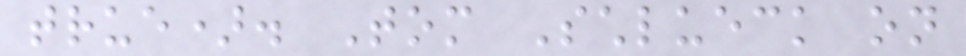true). Tom Schlueck on
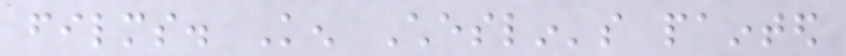films. Ken Cheslin's painted
